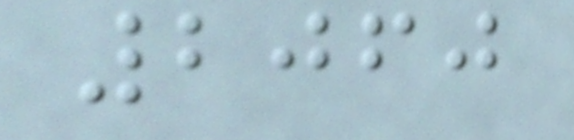2060
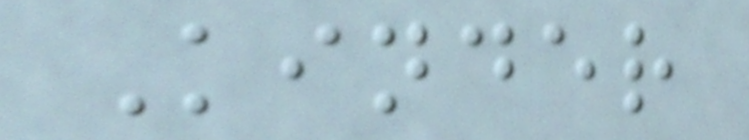Kinder
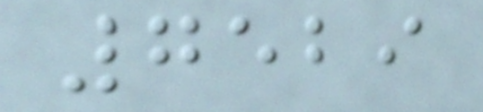7529
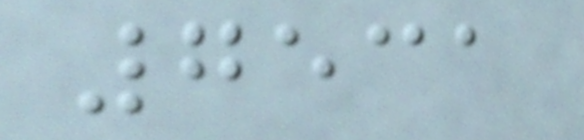7531
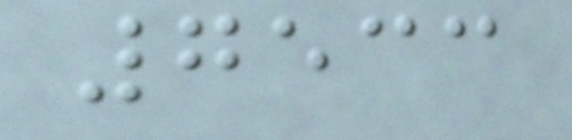7533
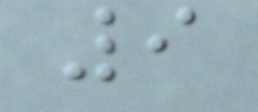9
